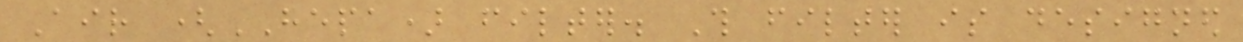Air (HEPA) filter. This filter is designed
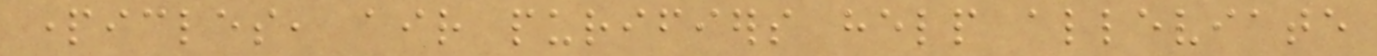particles, air purifiers help alleviate
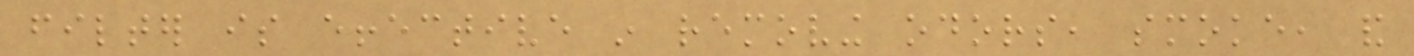filter is effective in removing odors, smoke, and
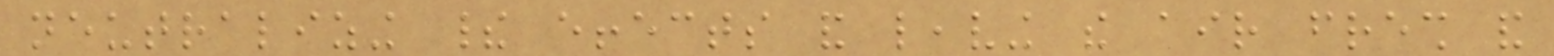neutralizing their effects and leaving the air fresh and
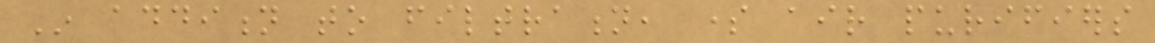In addition to filtration, some air purifiers
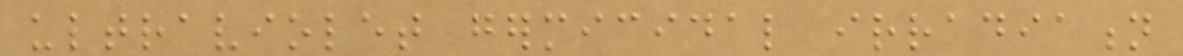ultraviolet germicidal irradiation
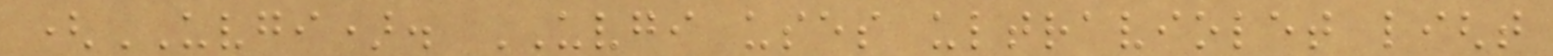(UVGI). UVGI uses ultraviolet light
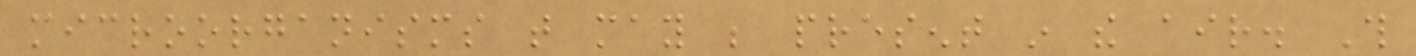microorganisms that may be present in the air. This
